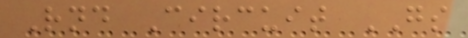Rnd Circuit GS
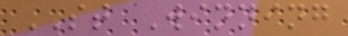ST Winning
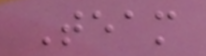Team
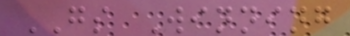GS Winning
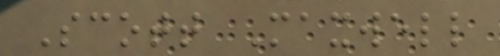Scott Maxwell
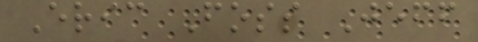Eric Foss Jeff
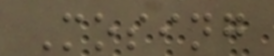Mosing
